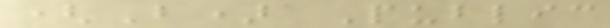(B) Public
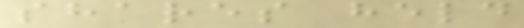shares held
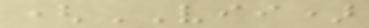(VII)
